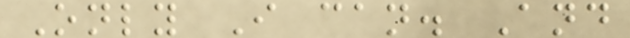Only I can. And
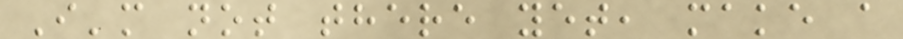I'm not there yet, make a
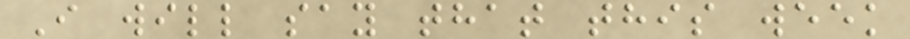I will say that this week
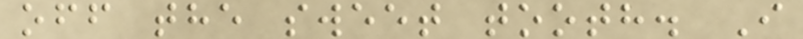off the sweet tooth. I
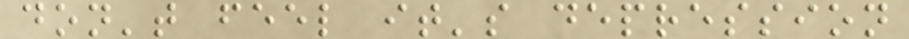don't feel it's depression
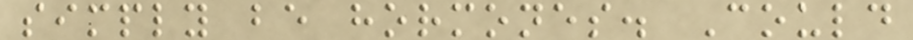simply be hormones. Could
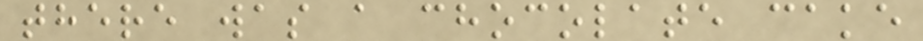there was a chocolate cake
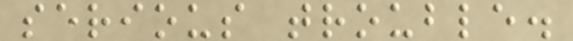serious trouble.
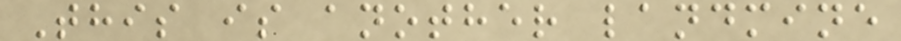This is another landmine
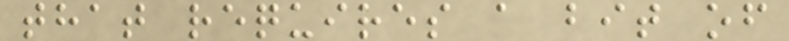that requires a bit of
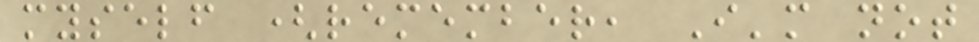myself (remember, I'm not
